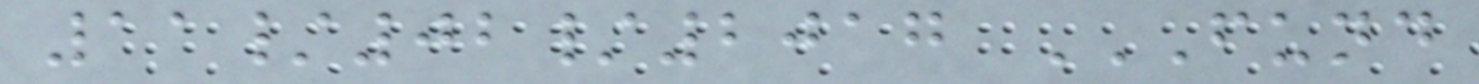11/02/2017 FUND
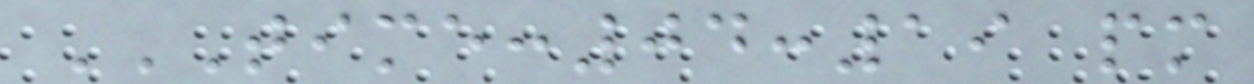TIME:04:19 PM
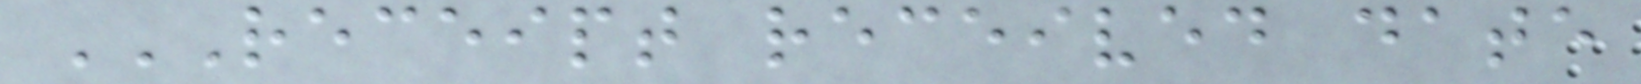RECEIPT RECEIVED DATE
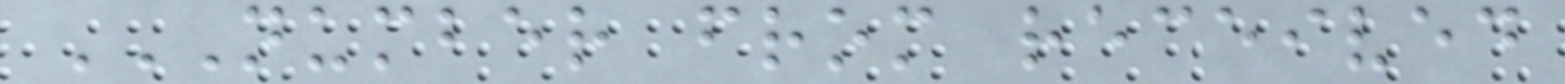NUMBER FROM RECEIVED
